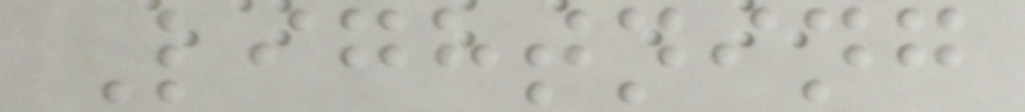Lightning
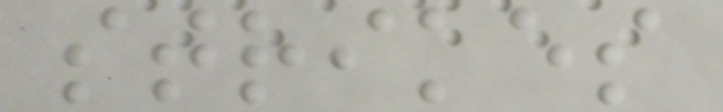strikes
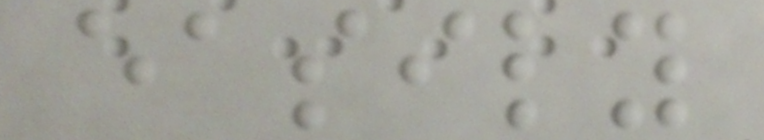easily
